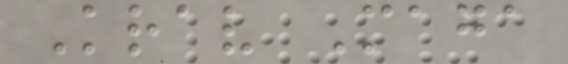Krav Maga
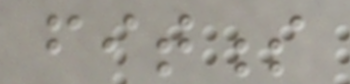fitness
